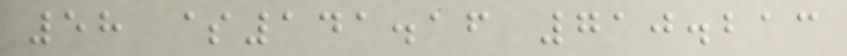58 $141.16 710.213
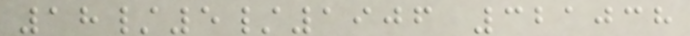18/5/1906 321038
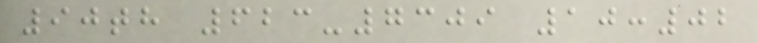90th 623-7309 10:02
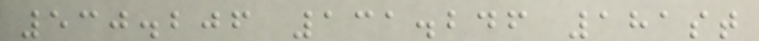530.206 131.246 181st
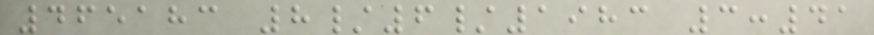465183 8/6/1983 3:41
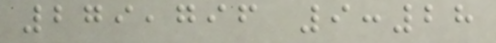279,796 9:28
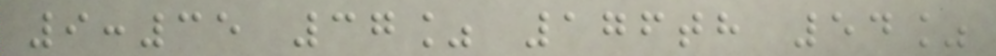9:35 37% 176th 54%
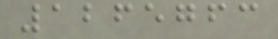1265763
